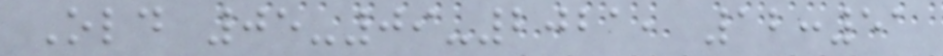Old 05-09-2021, 12:51
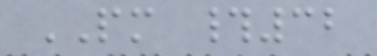PM #32
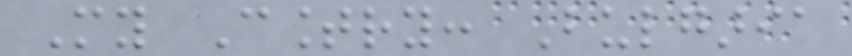My Country: Bulgaria
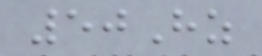50Hz
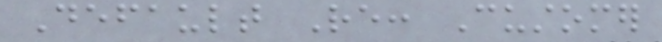Default Re: Customer
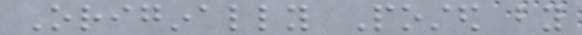Originally Posted by
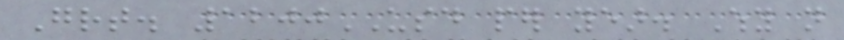Great. 1200USD per year. Why not
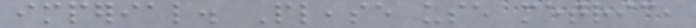imperial. Please use metric,
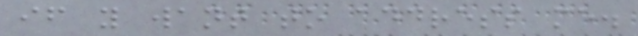if you want to address me.
